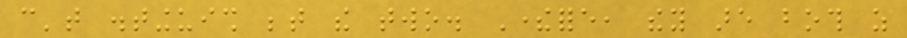can't distinguish between the two. Therefore, they are both as
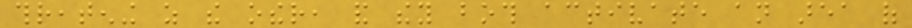threatening as the other, and they both activate an area of
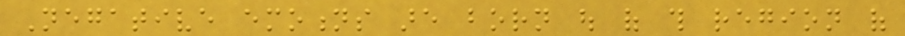Negative emotions are born out of this region of
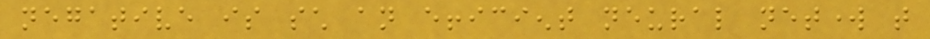negative is such an efficient neural network that
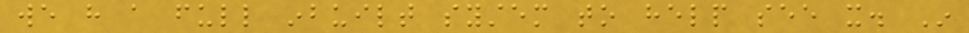we have a full inbuilt system to help see it. In
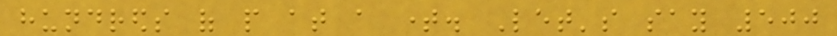hundreds of people at a time. Let's say 500
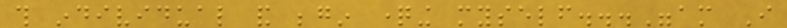this individual and begin questioning myself..."am I
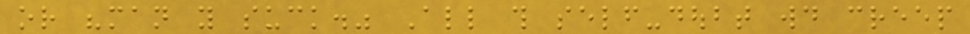or "man you suck." All this self-doubt would creep
